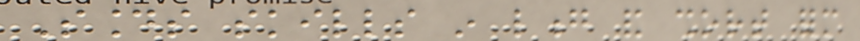Sounds skills in long and short form
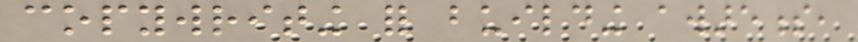copywriting for building awareness,
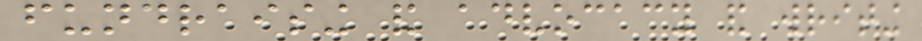fundraising and advocacy and writing
